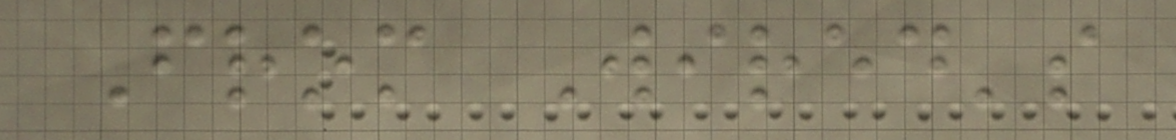From Wired's
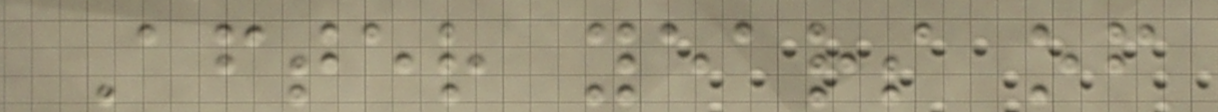After years of
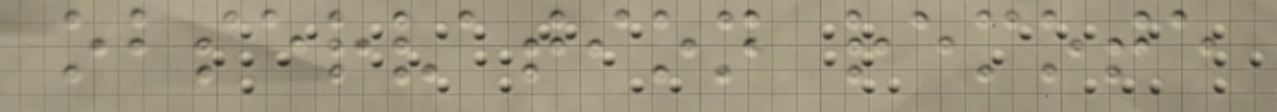observation remote
